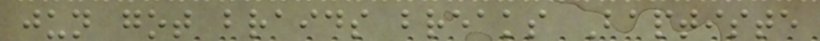jun got braids breaks Baptiste
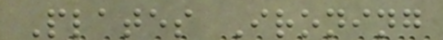Plates Ironing
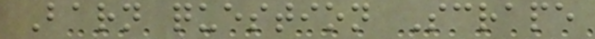Barn question Scrape
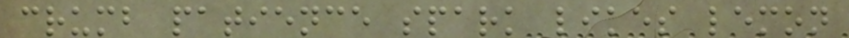crumb patience spark likes lemon
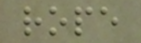rope
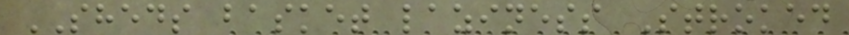SHEDS basket laziness Stroked
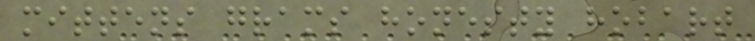mittens grams honesty hobart
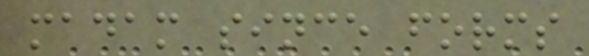madam since forms
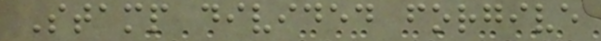Stamp divided forgive
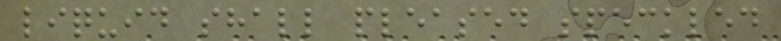liquid shall pleased speckled
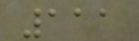111
